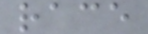race
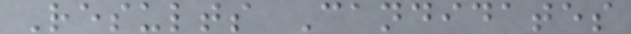Results Candidates
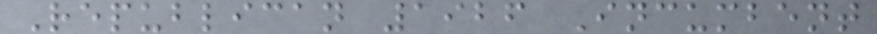Republican 1926 Incumbent
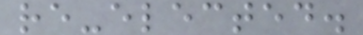re-elected.
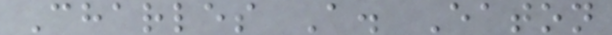Charles A. Eaton
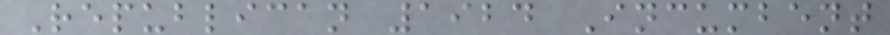Republican 1924 Incumbent
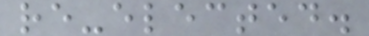re-elected.
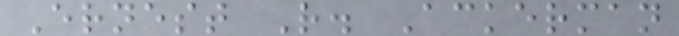Ernest R. Ackerman
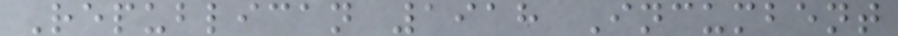Republican 1918 Incumbent
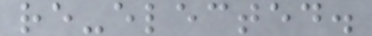re-elected.
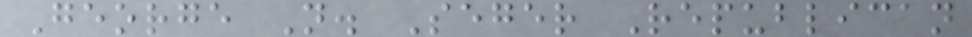George N. Seger Republican
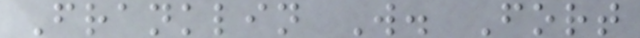Franklin W. Fort
